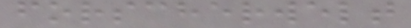forscherwelt
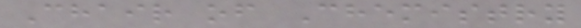Chair of Chemistry
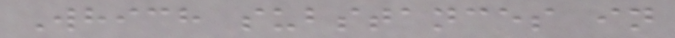Which substances in
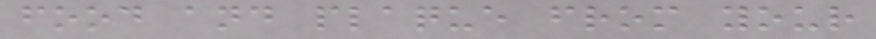food and plaque from your
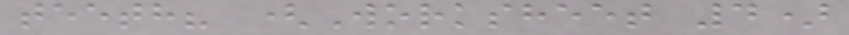teeth? (Worksheet 4)
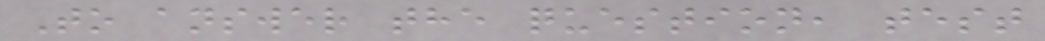To answer the question, test
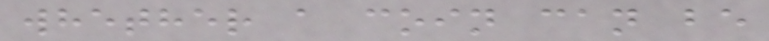whether a coin can be
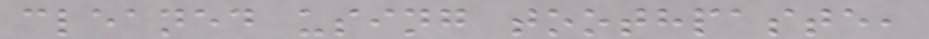cleaned using toothpaste,
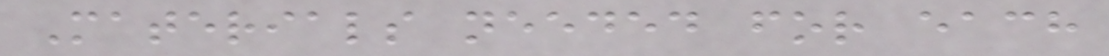Materials needed for each
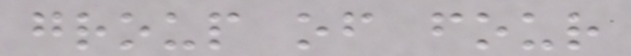group of four
